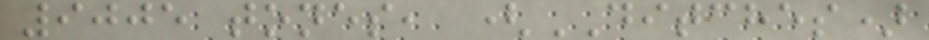9005 tones, (DITCHES)
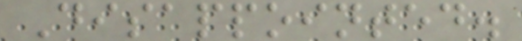Disappointed.
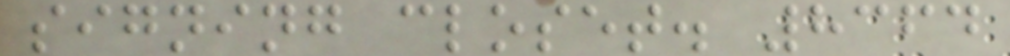signing closet. 8364
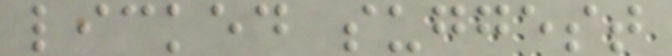licked suggest
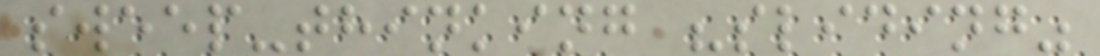sweep-thinking "sliding"
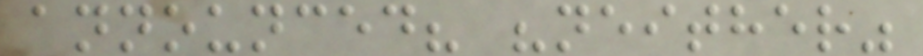announced? "neither"
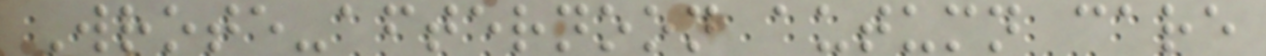Wrote-afternoon autumn care
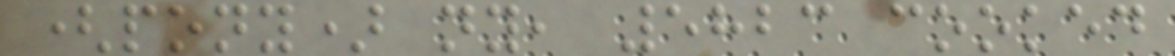(pony) ny, 5823 cooked
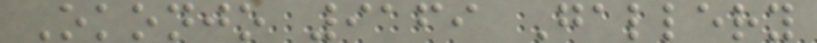Okonjo 9169 Gallery
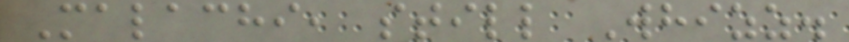Malachi, still Whizz.
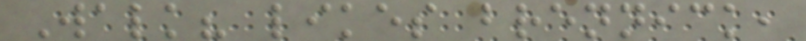Walk? likes brennick,
